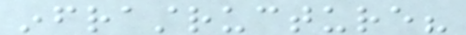infrastructure?
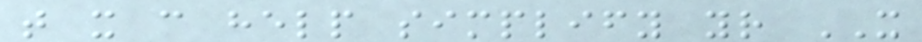that it can help simplify your IT
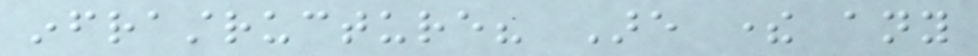infrastructure? Are there any
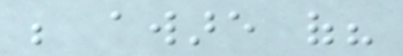be aware of?
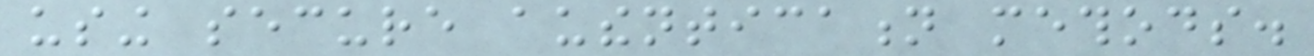using secure authentication methods.
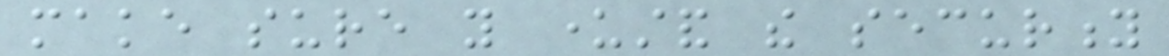make sure you understand the security
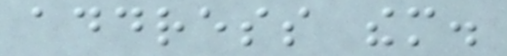address them.
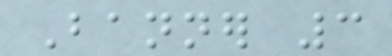Banner 3
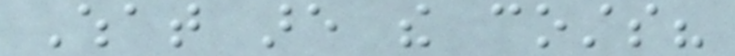What are the costs?
